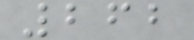262
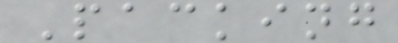Packing
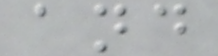and
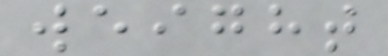weight
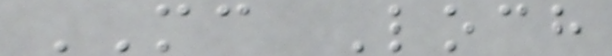MC Loch
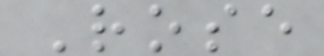Rose
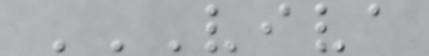VIVA
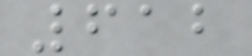612
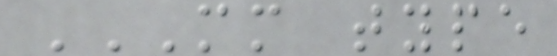MM TYPE
